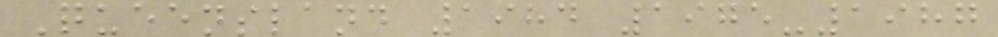Queensland 1984 1975-1987
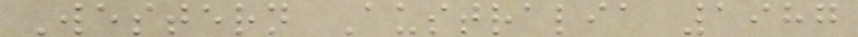Western Australia 1987
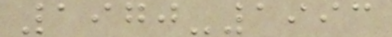1970-1993
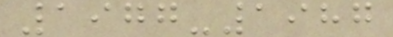1977-1987
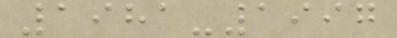1981-1997
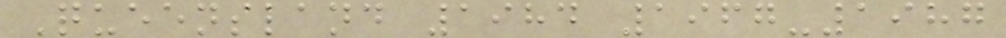Queensland 1984 1967-1987
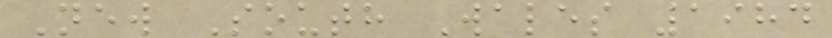New South Wales 1984
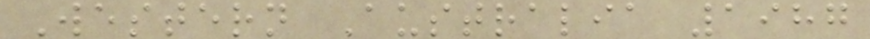Western Australia 1987
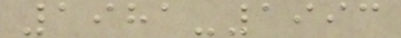1981-1993
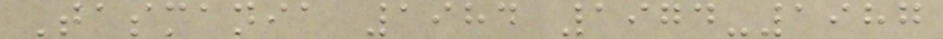Tasmania 1984 1974-1987
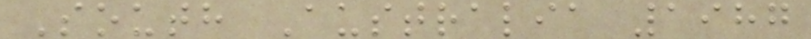South Australia 1987
